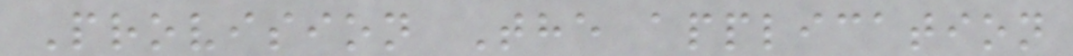Provision The application
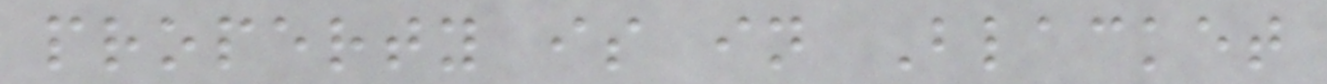property is in Blacket
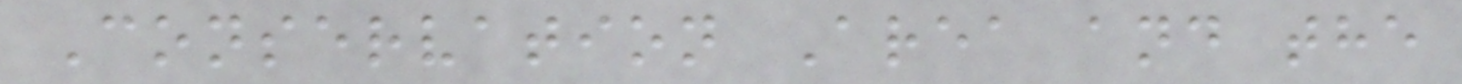Conservation Area and the
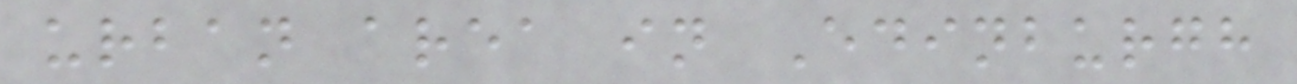urban area in Edinburgh
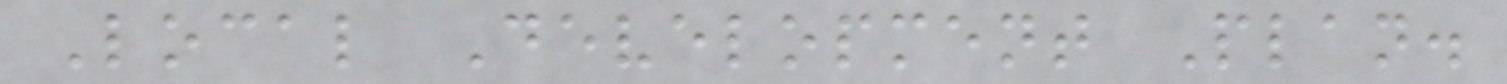Local Development Plan.
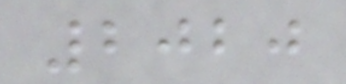2020
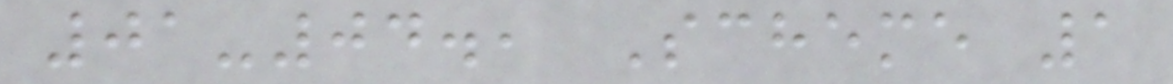01-04., Scheme 1
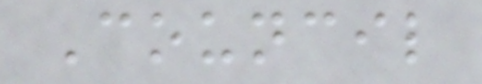Council
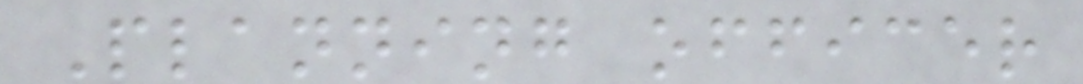Planning officer
